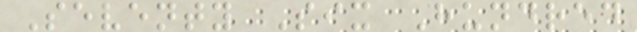Seventy Six Hundred
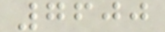7600
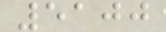5100
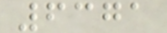6371
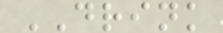DRINK
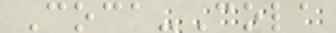Coca-Cola
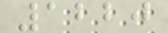1220
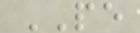PE
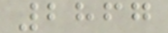2867
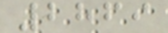2869
